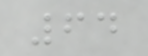64
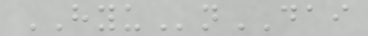HYUnDAI
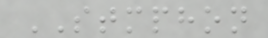STMPHON
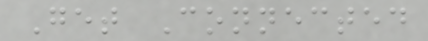Get Connected
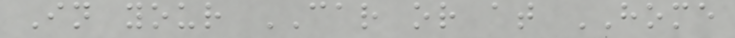In your CAR or at HOME
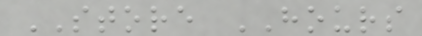STORE HOURS
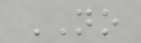NO
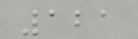121
